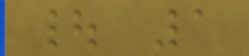| 1
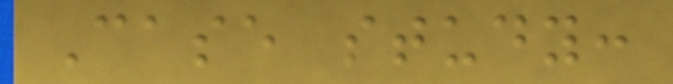Case study:
